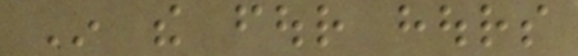In the four hours
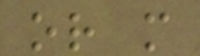or more
